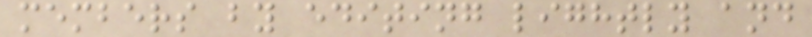members by editing lightly and
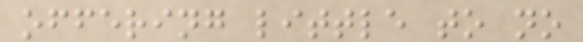offering little to no
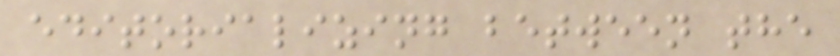editorializing between the
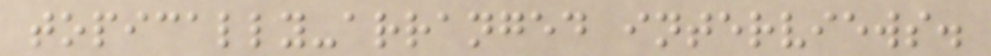topically-arranged interviews.
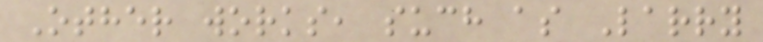Other works, such as Larry
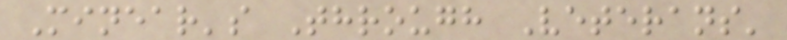Minear's Through Veterans'
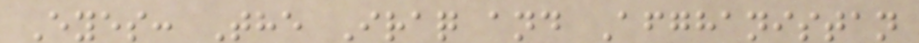Eyes: The Iraq and Afghanistan
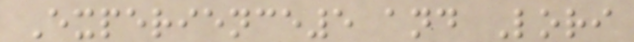Experience5 and Lori
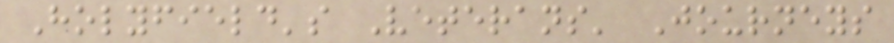Holyfield's Veterans' Journeys
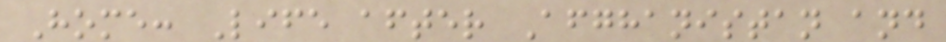Home: Life after Afghanistan and
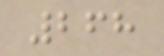268
